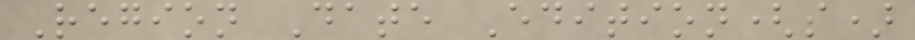Region Date Edition(s)
